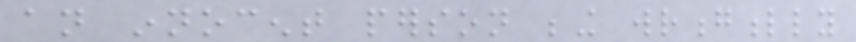an innocent person being wrongfully
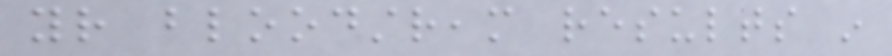your bloodstream results in
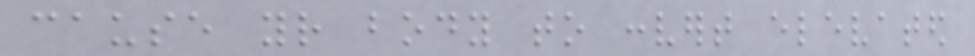cause your body to convert elevated
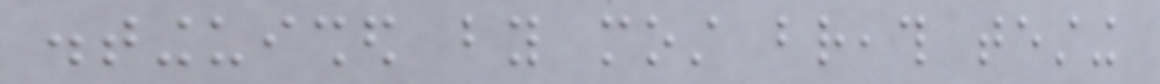distinguished by most breath testing
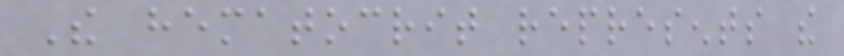The hematocrit represents the
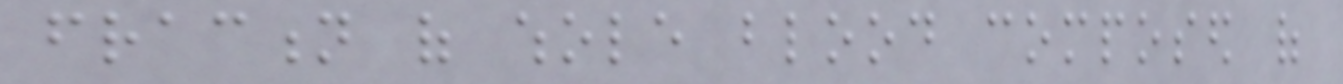fraction of whole blood composed of
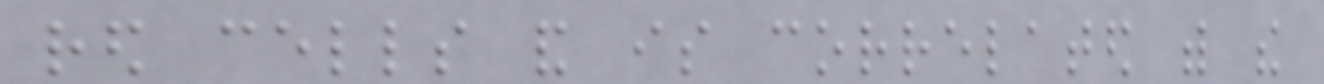red cells and is correlated with the
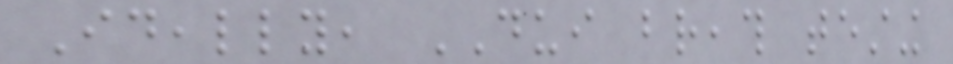Ideally, DUI breath testing
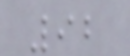92
